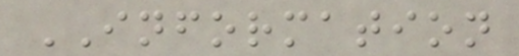INFORMATION
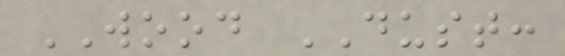WOOD DUST:
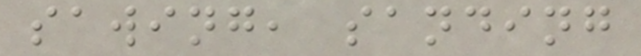sawing, sanding
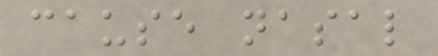cause nasal
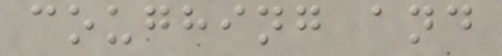coughing and
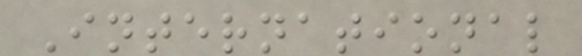International
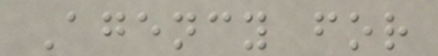Agency for
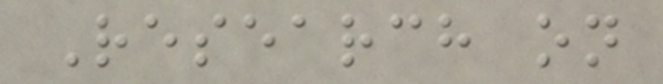Research on
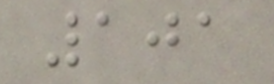101
